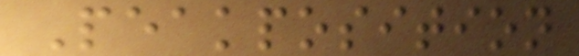Peakposition
